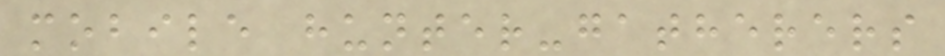mobile hunter-gatherers
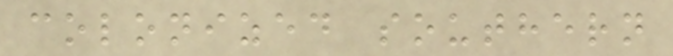colonized southern
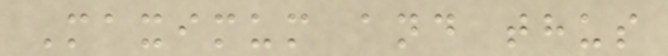Maximum and thus
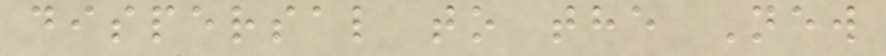dispersal to the New
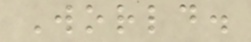World.
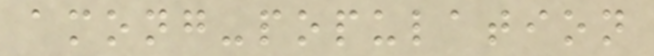among-population
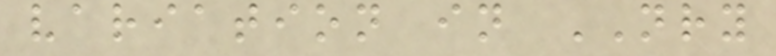variation in NRY
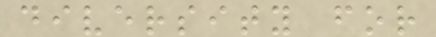diversity for
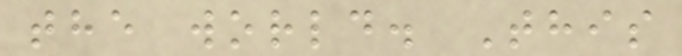the world. This
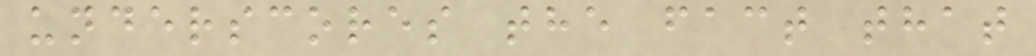underscores the fact that
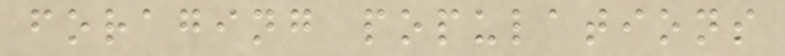foraging populations
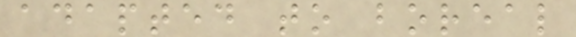adapted to boreal
